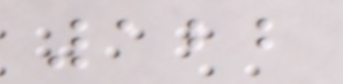122
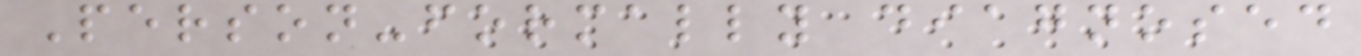Person-formally diagnosed
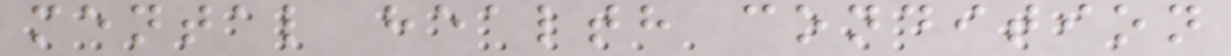mental health condition
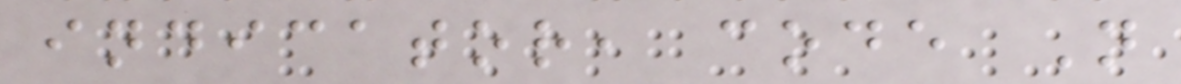indicator, code N
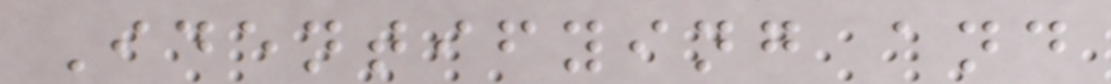Identifying and
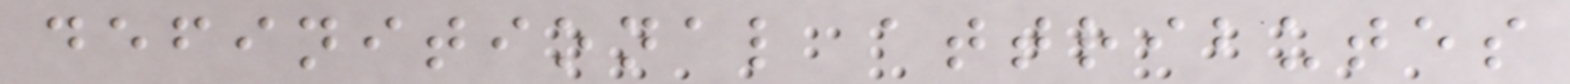definitional attributes
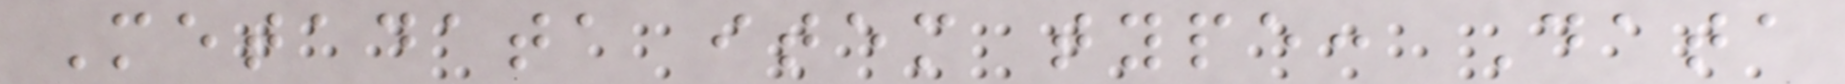Metadata item type: Data
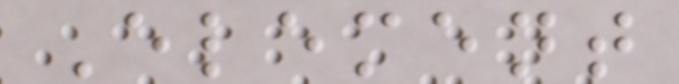Element
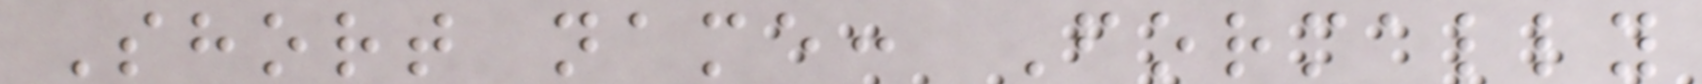Short name: Formally
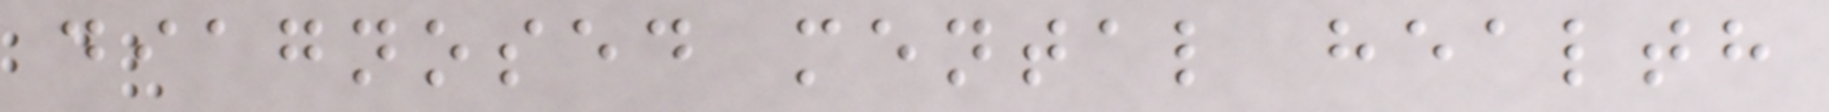diagnosed mental health
